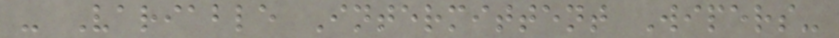- Variable Intermittent Wipers-
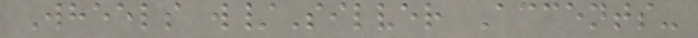Wheels w/Silver Accents-
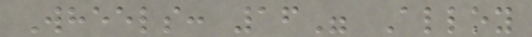Wheels: 16" Alloy
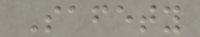Safety
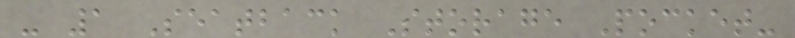- 1 Seatback Storage Pocket-
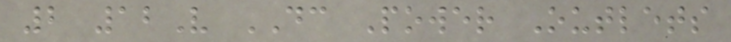2 12V DC Power Outlets
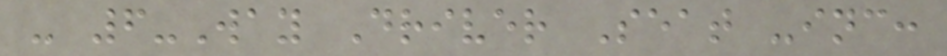- 6-Way Driver Seat -inc:
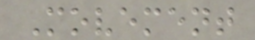Movement
